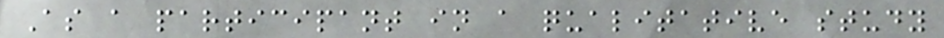As a participant in a qualitative study
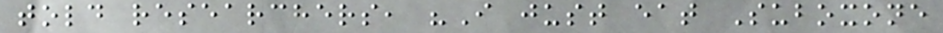told researchers, "I just eat Suboxone
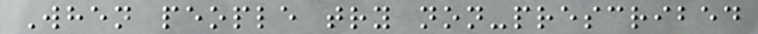When people try non-prescribed
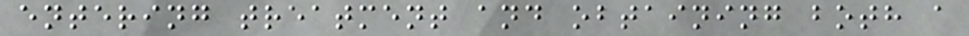entering treatment and obtaining both a
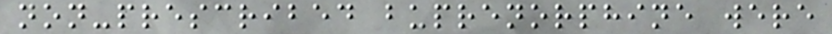non-prescribed buprenorphine were
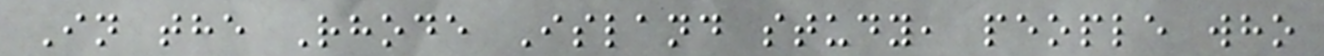In the Rhode Island study, people who
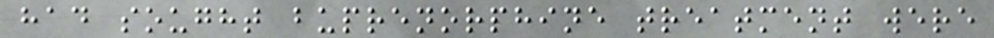had sought buprenorphine treatment were
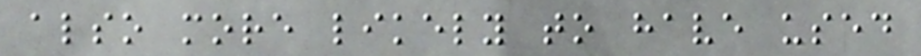also more likely to have used
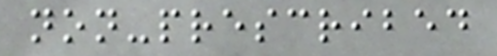non-prescribed
